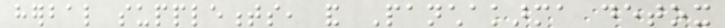herbal supplements, and Panchakarma detox
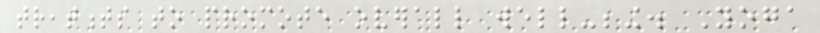treatments to promote overall well-being. Yoga
